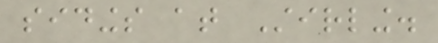sidings at Stirling.
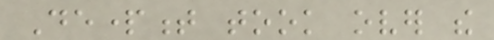Department took over the
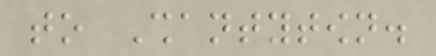to Shantytown.
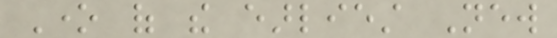One of the earliest New
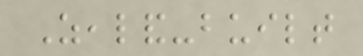Zealand-built
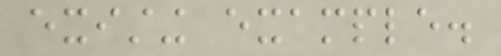existing example.
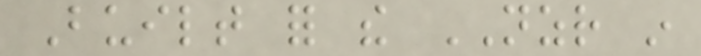Built for the NZR in
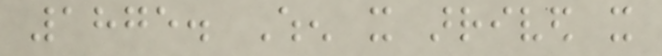1875. When it arrived it
